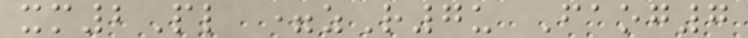xm2Pl =zR7u Faog7
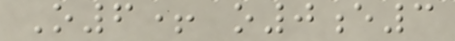O6+ o0e3
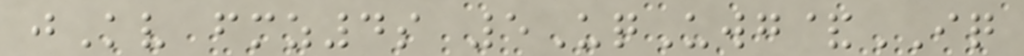jKv fmz4s 5UqUwg&IQ
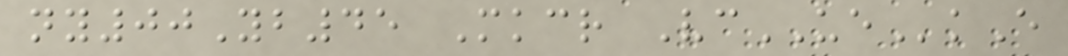ny00Yb45 Mkcr VcUEkE
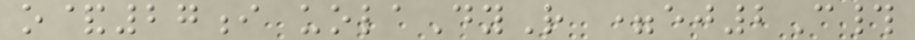o&27i uolaDyR =ej2C#
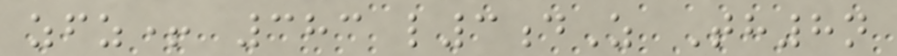zfz+ 383 l3dZ Th8n
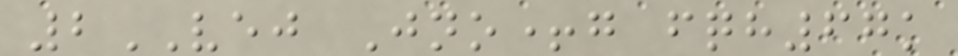2VEJ Jno+g fqh67k
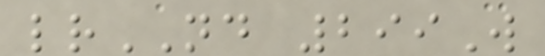lrND 299W
